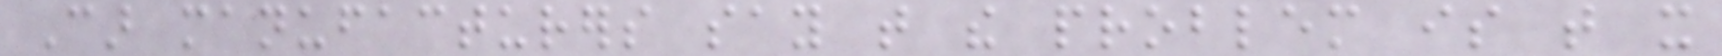Car manufacturers say that the problem is that it
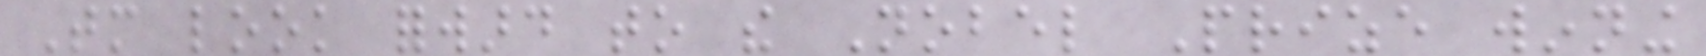Tomorrow look forward to the Nobel Prize winning
